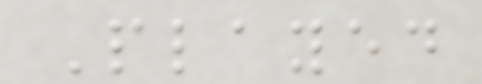Played
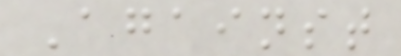Against
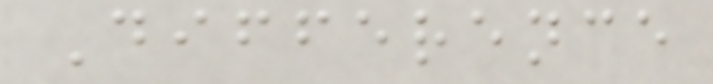Difference
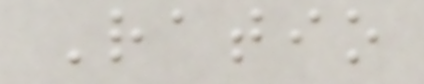Ratio
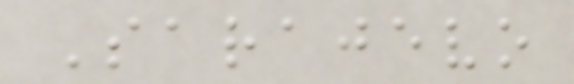Sarajevo
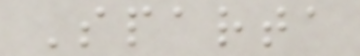Sparta
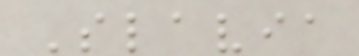Slavia
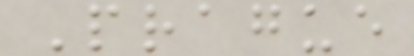Prague
